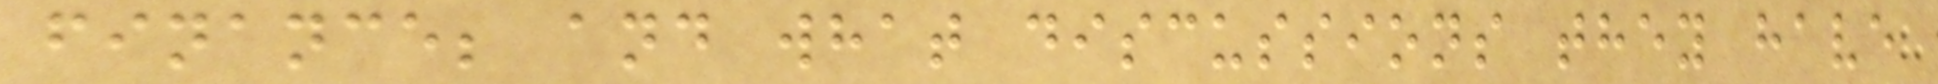finance; and what discussions they have
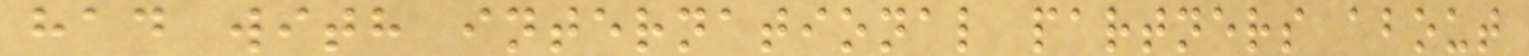had with international partners about
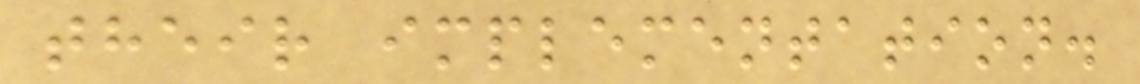their implementation.
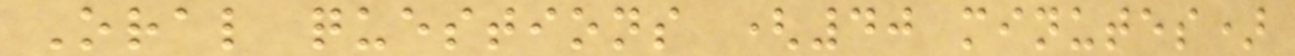Oral questions (40 minutes)
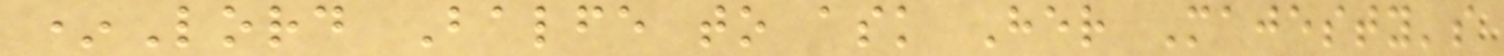*Lord Balfe to ask Her Majesty's
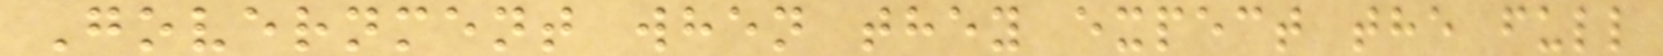Government when they expect the full
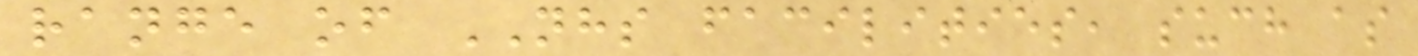range of NHS facilities, such as
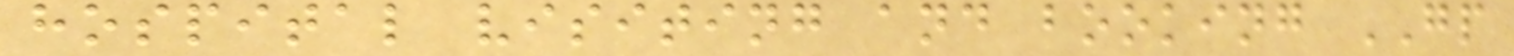hospital visiting and booking GP
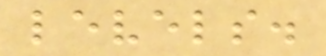levels.
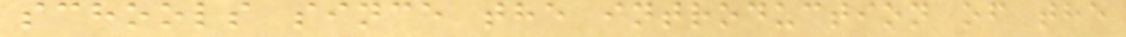schools since the introduction of the
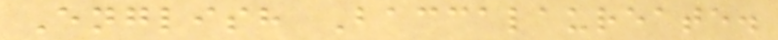English Baccalaureate.
